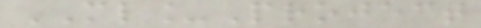ML_Project
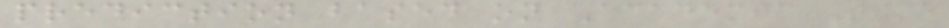prediction based on Academic Time
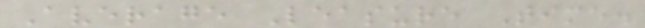Average Leasure Time.
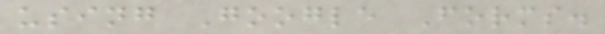using Google Forms.
